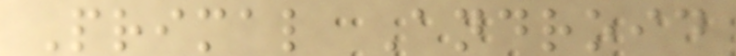Primal Android
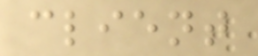client
